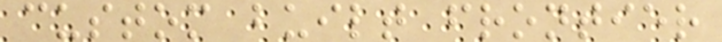custom built frontier
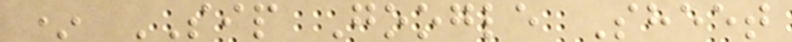* SIP Google Sheet
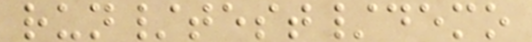run/test/demo
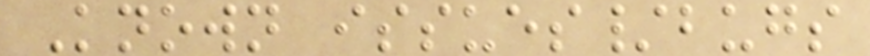Known issues/bugs
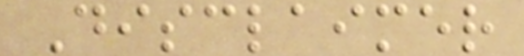Disclaimer
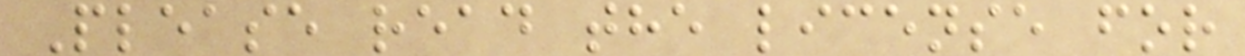Please read the license for
